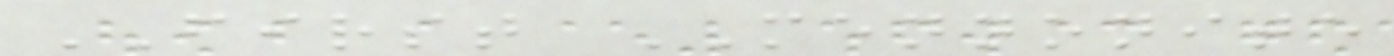FIRST MENNONITE
